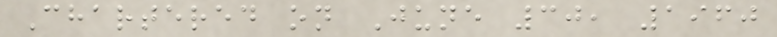Chartered on June 30, 1960
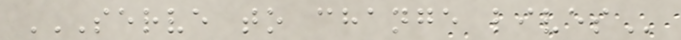SERVE TO CHANGE LIVES
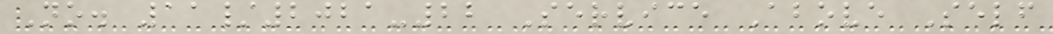No. 11/2021-22 Service Above Self
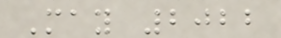May 2022
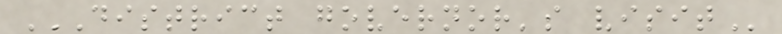DISTRICT GOVERNOR'S VISIT
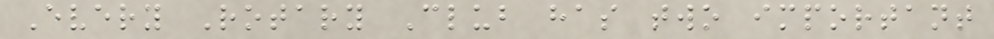Every Rotary Club has two important
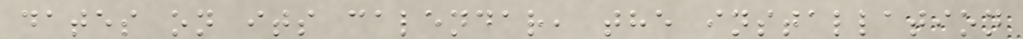dates on its calendar, the installation
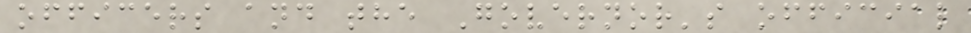officers and the Governor's official
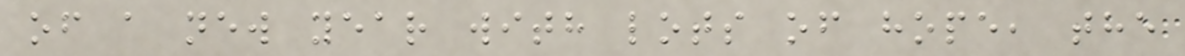of a new year with lots of hope, the
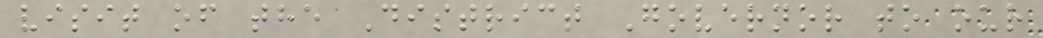visit of the District Governor to our
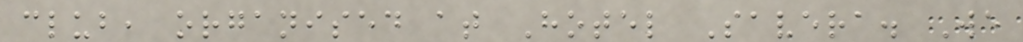club, organised at Hotel Savera. We
